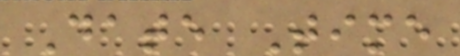Date Time
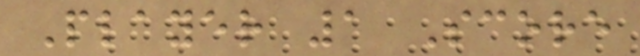Player 1 Score
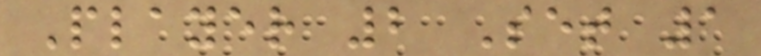Player 2 Set 1
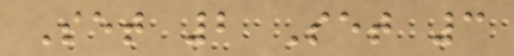Set 2 Set 3
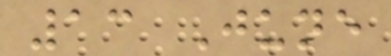13 June
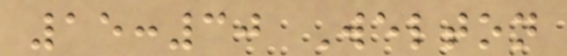15:30 Welton
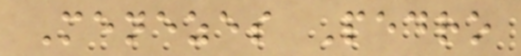Menezes Pedro
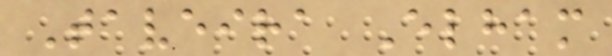Taveira Elham
